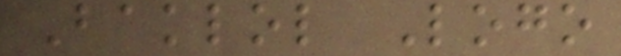Baklol Logo
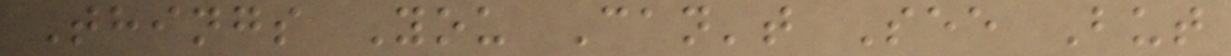Things You Can't See But
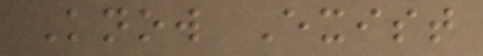Know Exist
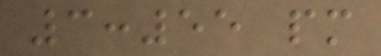3:55 pm
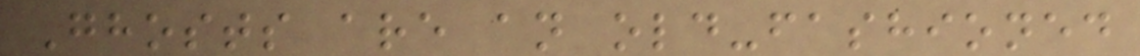Ghosts are an old-fashioned
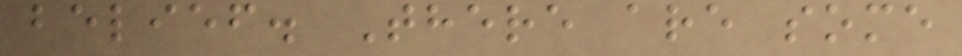belief. There are some
